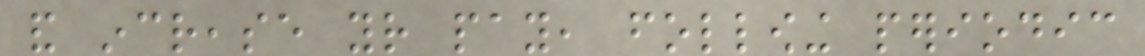and increase your pay, following periodic
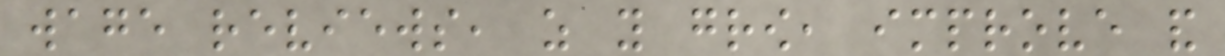wage reviews, as you grow, improve and
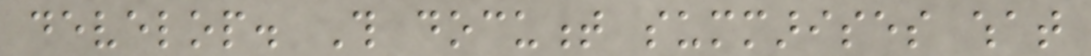develop. This document summarises what
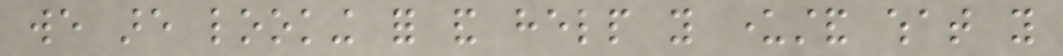we are looking for and help you understand what you
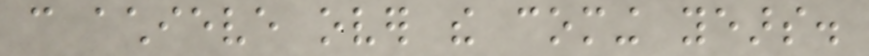can achieve over the coming years.
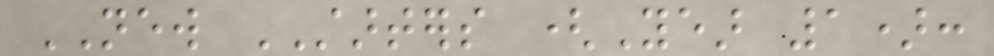NEW STARTERS (Year 1):
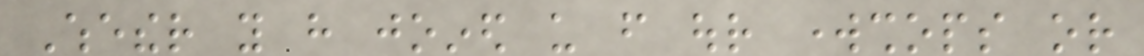Whether you have joined us from our workshops or
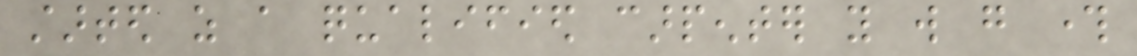started as a qualified carpenter you will go through
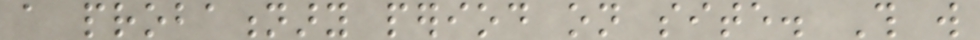a probationary period on site. This will
